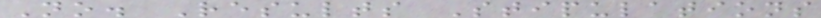No. Results Stipulations
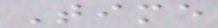Time
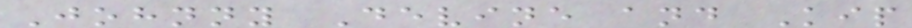Johnny Devine and Kip
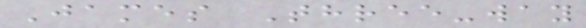James Three-way
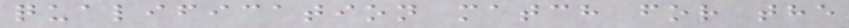qualification match for the
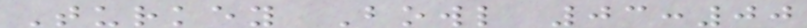Turkey Bowl 03:00
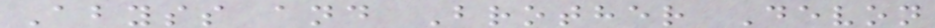Abyss and Brother Devon
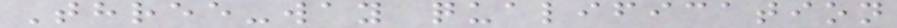Three-way qualification
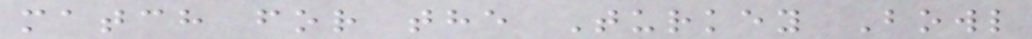match for the Turkey Bowl
